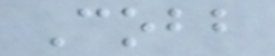Cobb
